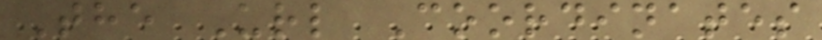The Url Coordinates
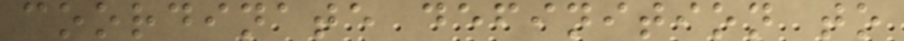coordinate definition to
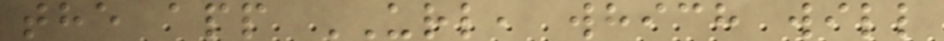the app URL, which will
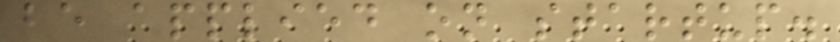be applied on startup.
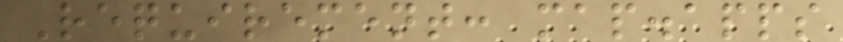Requirement: map.apps
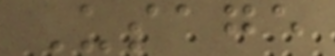Usage
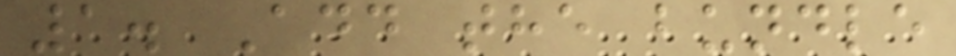1. Add the bundle
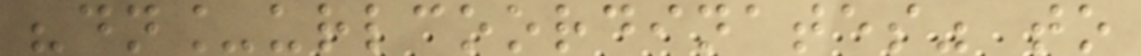"dn_urlcoordinates" to
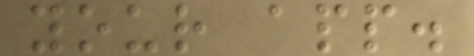your app.
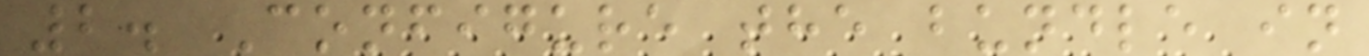2. Configure the bundle in
